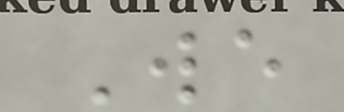We
